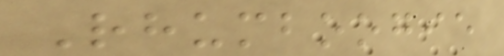Rhumboogie
